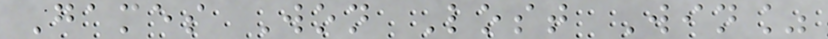Games Won Lost Win%
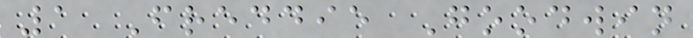1 Freddie Goodwin
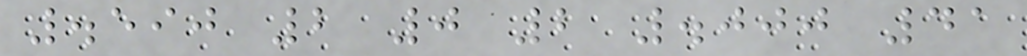.590 2 0 2 .000 41
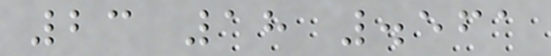23 18 .561
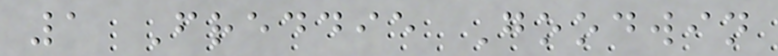1 Freddie Goodwin
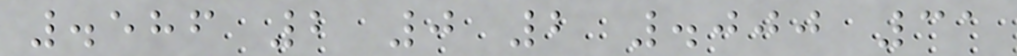.586 2 0 2 .000 31
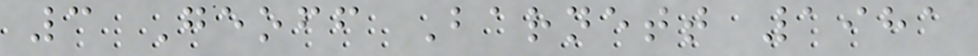3 Geoff Barnett 1981
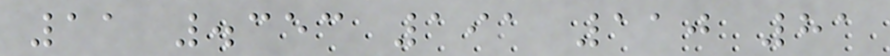11 .353 191 110 81
